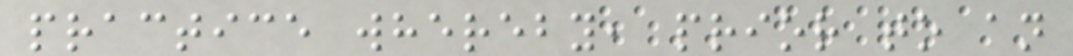practice whereby, prior to an
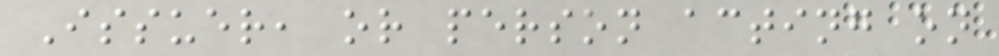Issuer, or person acting on
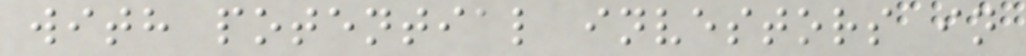with potential investors in
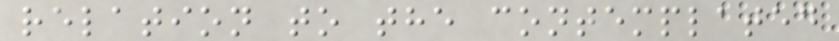relation to the contemplated
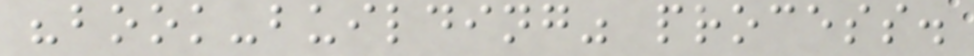"book-building" process.
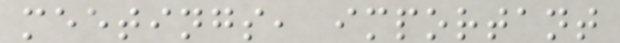meetings, important
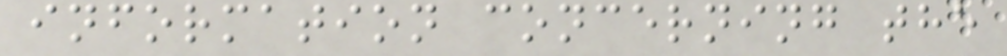information concerning the
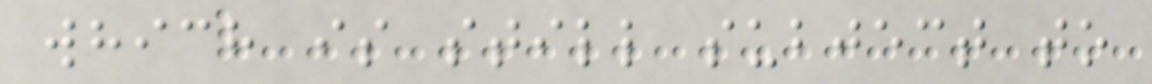which is still subject to
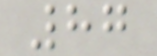87
